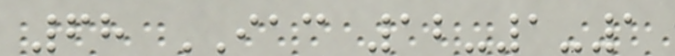68 IAC 12-1-1
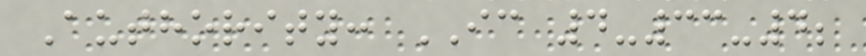Authority: IC 4-33-4;
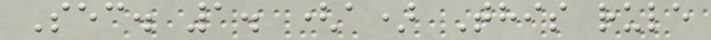Sec. 1. (a) This rule
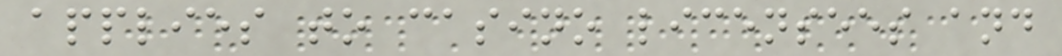applies to casino licensees and
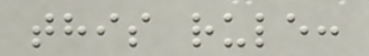this rule:
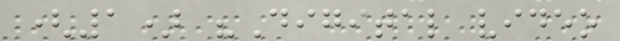(1) "Digital video
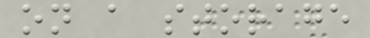on a storage
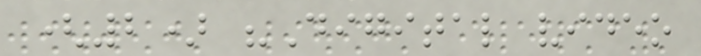(2) "Digital video
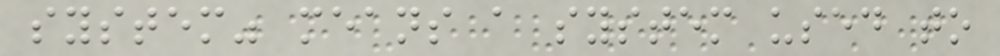system" means a system used to
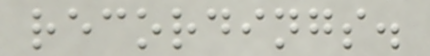recordings.
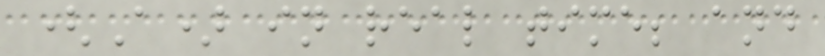(A) in real time; and
